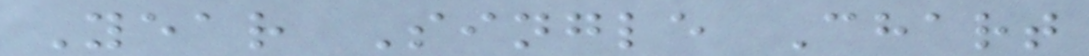Year Single Chart
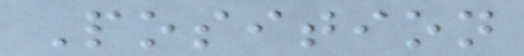Position
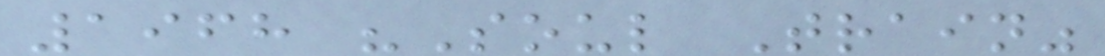1968 "Soul Train"
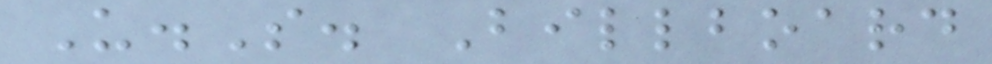U.S. Billboard
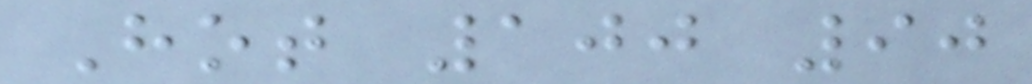Hot 100 90
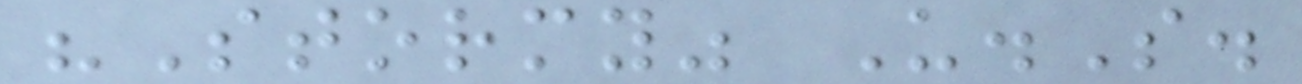"Stormy" U.S.
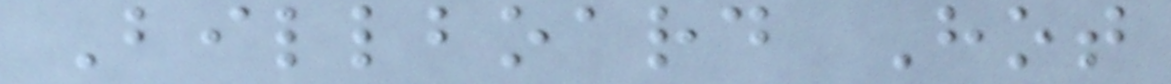Billboard Hot
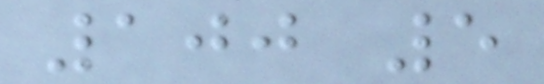100 5
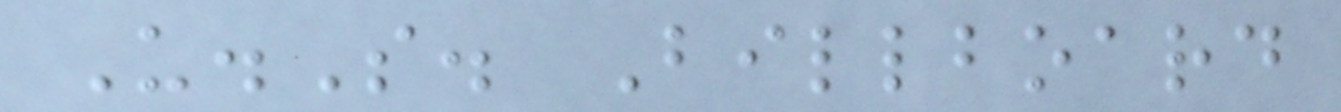U.S. Billboard
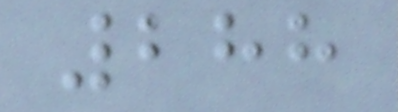288
